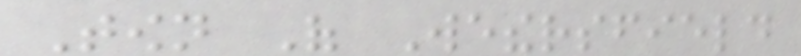Town Of Wethersfield
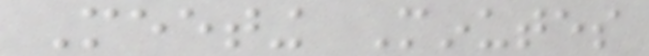Meeting Minutes
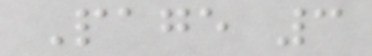Page 3
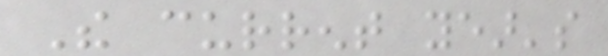The current year's
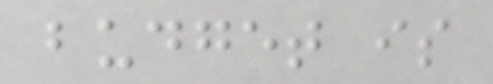budget is
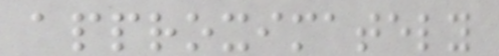approximately
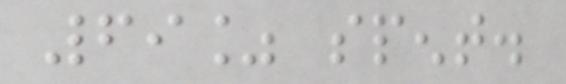69% spent.
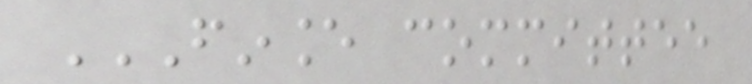FINANCE COMMITTEE
